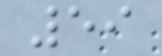59
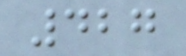427
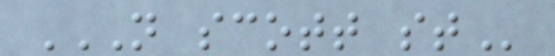N SCOTT ST
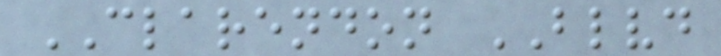CLARENDON BLVD
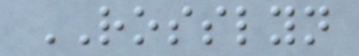ROSSLYN
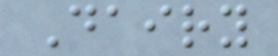Dairy
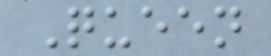Queen
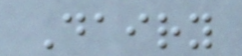Dairy
